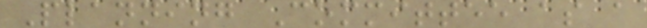Planning Committee as a
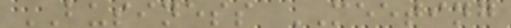BUSINESS MEETING
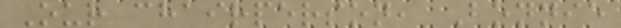Our chairperson, Bonnie
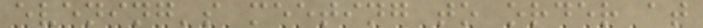evening's meeting to order at
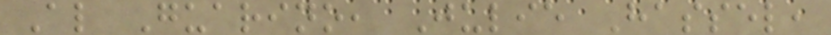Al Guarino, Julie Hassel,
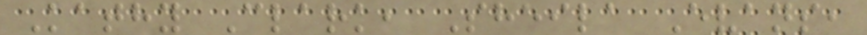Kathy Clark, Sheila Evans,
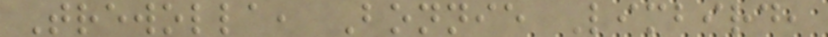Trewolla, Bonnie Limbird,
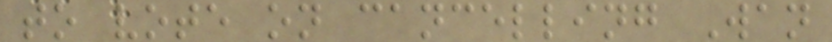to vote on cancelling Wan
